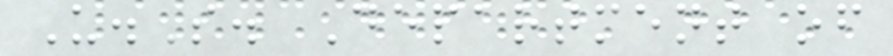U.S. Department of
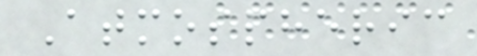Atmospheric
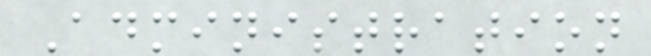Administration
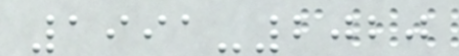1991-2020
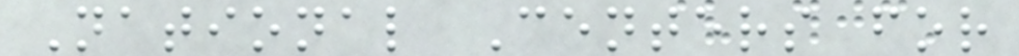National Centers for
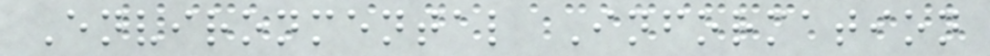Environmental Information
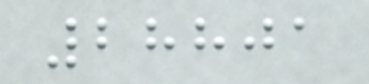28801
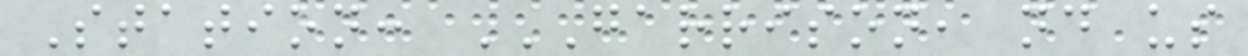Station: GARRISON, ND US
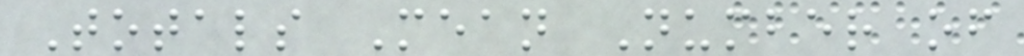Totals Mean Number of
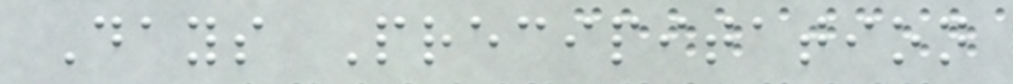Days Precipitation
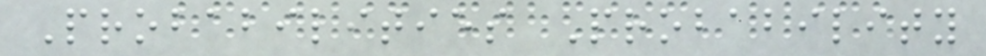Probabilities Probability
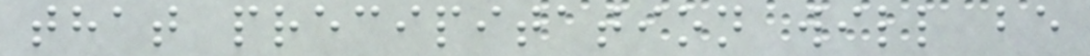that precipitation will be
